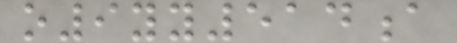o9yy514a
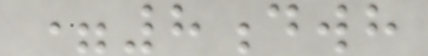=8dwh
